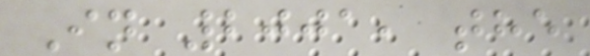In 2001, the
